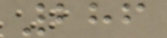286
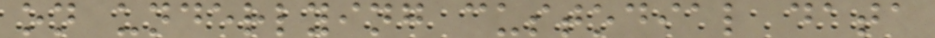on underlying custodial data
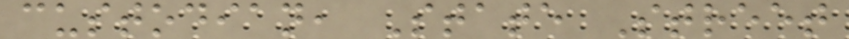custodian, State Street
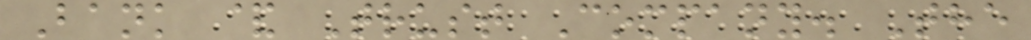Bank & Trust Company. The
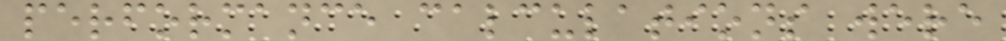performance calculations were
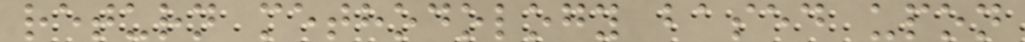return methodology based upon
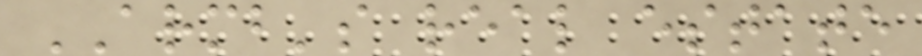ARMB's real estate
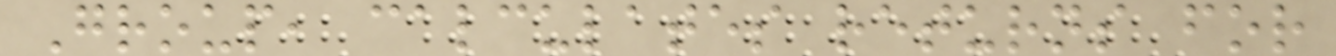Group, calculates returns for
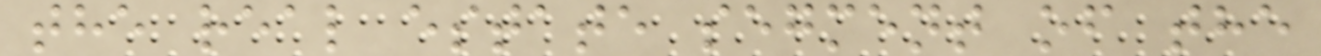the real estate segment of the
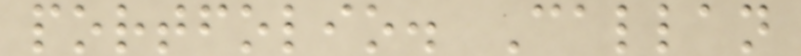portfolio. Callan
